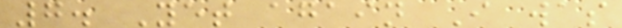7. Yet again I was
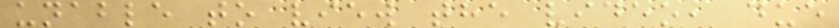unable to view the video, due
